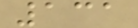131
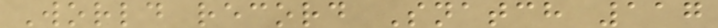World record Snatch 117
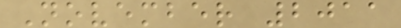November 2011
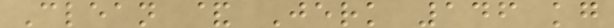Clean & Jerk 146 kg
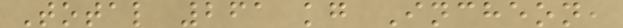Total 261 kg Incheon,
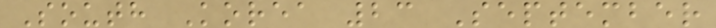South Korea 23 September
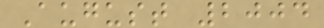August 2004
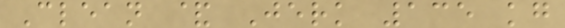Clean & Jerk 135 kg
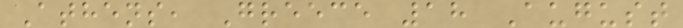Athens, Greece 18 August
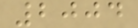2004
